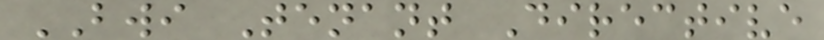BWI Tenant Directive
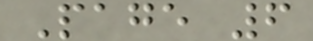Page 6
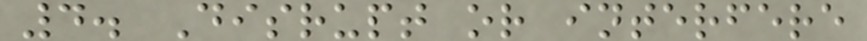4. Disrupt or interfere
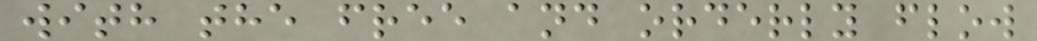with the free and orderly flow
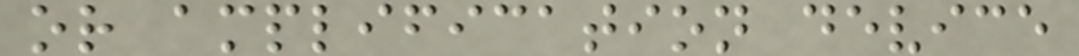or amplification device
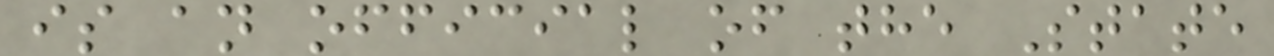is an official of the State
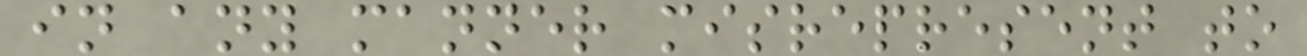in any manner misrepresent to
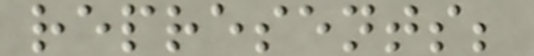represents;
